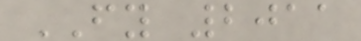FY 2011
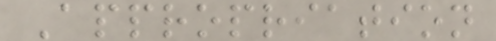Appropriation
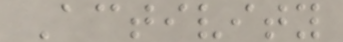Activity
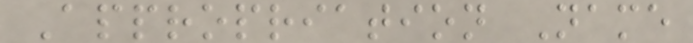Appropriation Name
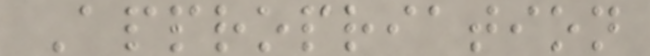Appropriation
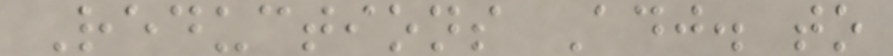Reductions Adj. to
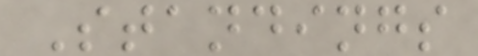Standings
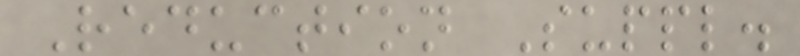Reduction Suppl.
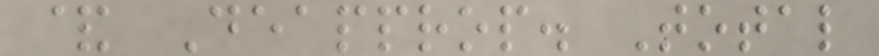& Deapprop. Total
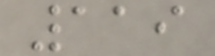119
